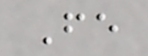Fe
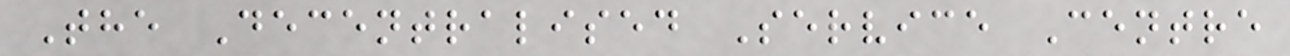The Decentralised Service Centre
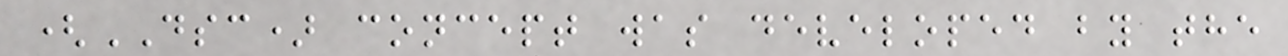(DSC) concept was developed by the
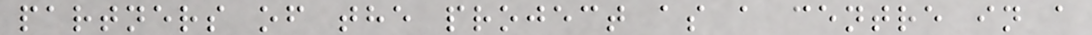partners of the project as a centre in a
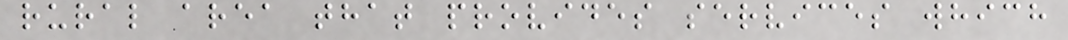rural area that provides services which
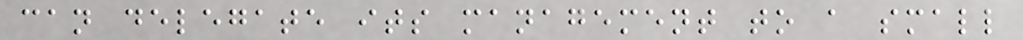can delegate its management to a small
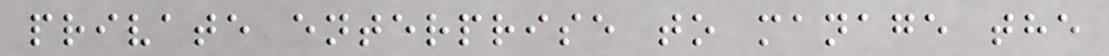private enterprise to manage the
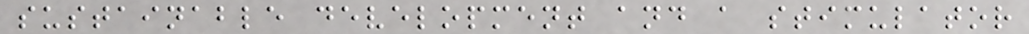sustainable development and a stimulator
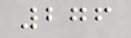276
